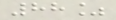88%
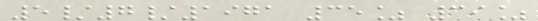5/7/1971 35% 39%
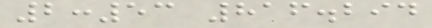2:53 816.294
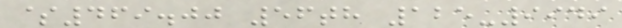$469.00 56th 125-9949
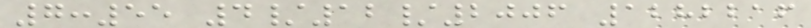7:55 4/12/2006 1282216
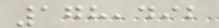178,492
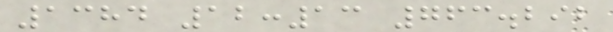1384 12:13 763.292
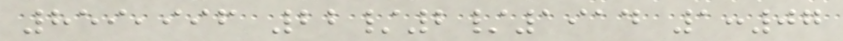859,996 22/2/1914 1:07
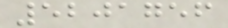5201756
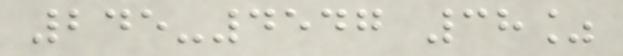245-4547 38%
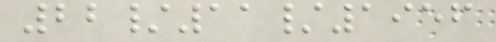22/11/1956
